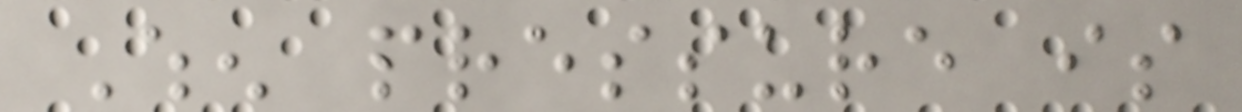When pressure is
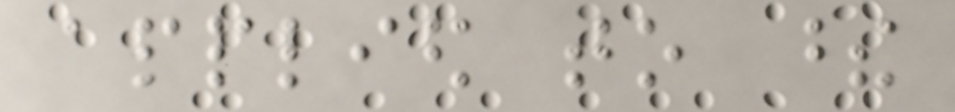applied to these
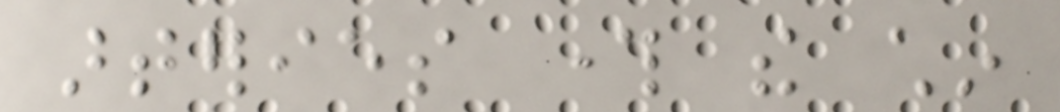arteries through the chin
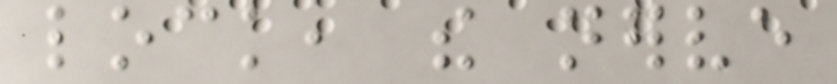lock, the nerve
